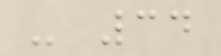- 34
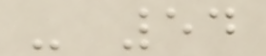- 54
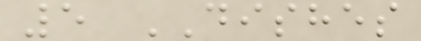5 DISHES
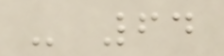- 64
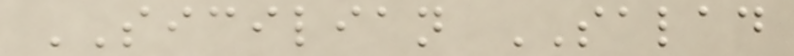SICILIAN SALAD
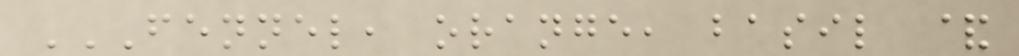FENNEL, ORANGE, BASIL &
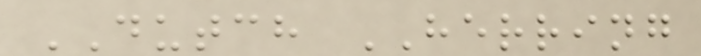DUTCH HERRING
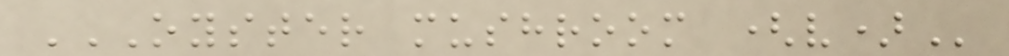OYSTER MUSHROOM (V)
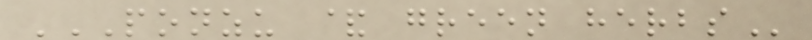PONZU & GREEN HERBS
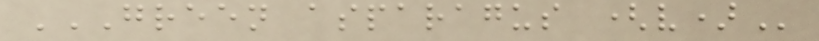GREEN ASPARAGUS (V)
